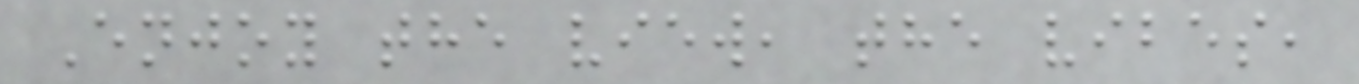Enjoy the view, the vibes,
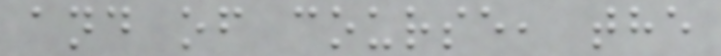and of course, the
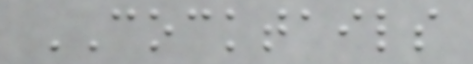COCKTAILS
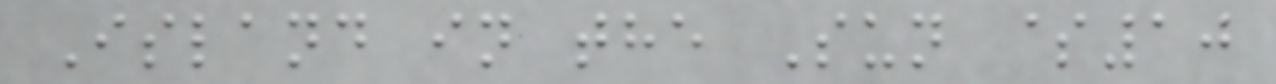Island in the Sun $10
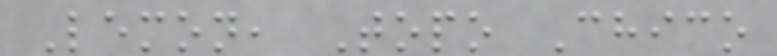Lemon, Topo Chico
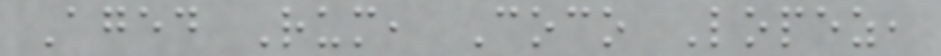Aged Rum, Coco Lopez,
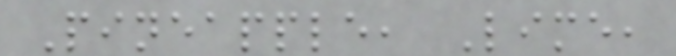Pineapple, Lime,
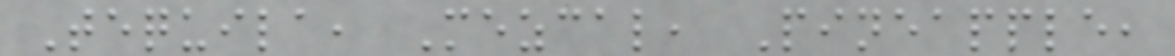Tequila, Mezcal, Pineapple,
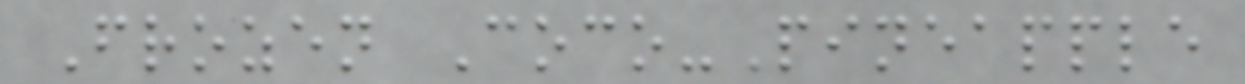Frozen Coco-Pineapple
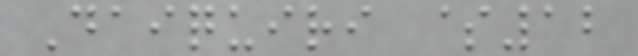Daiquiri $12
